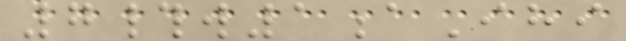7#w1aIhi
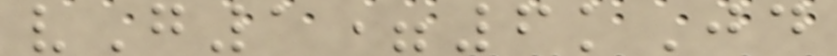vG1=6kJd
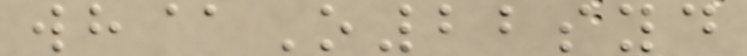wh@O22syd
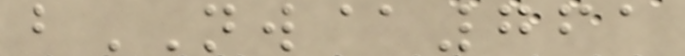bNW@761
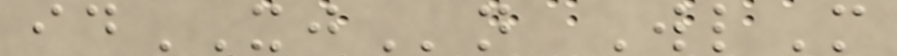idXJn WlM
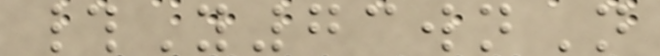#Y73wnN
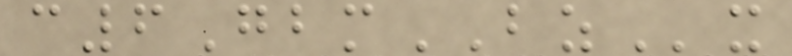c6GbmBZx
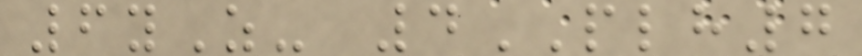6yZ- 4PLH7
